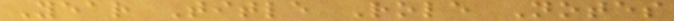Year Title Role Notes
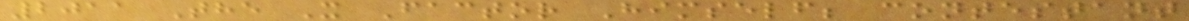2011 The X Factor Himself; contestant
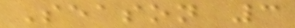Season 3
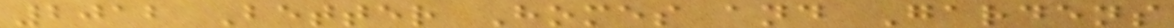2012 Better Homes and Gardens
